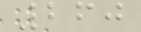260
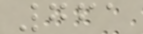761
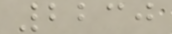2230
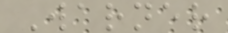Warner
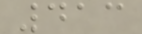413
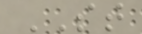ST
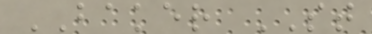BAKER ST
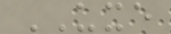UXE
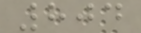804
